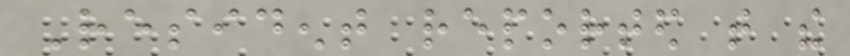Resident reported that the
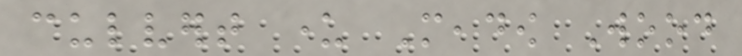culvert under Meadow Wood
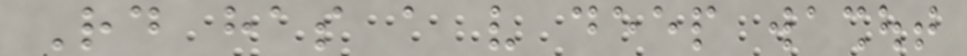Rd has a very deep washout
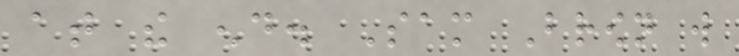at the end. Sam Brown will
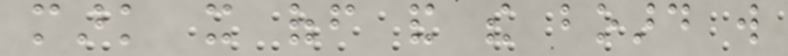mark it off and the board will
